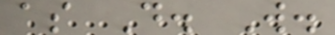as D. W.
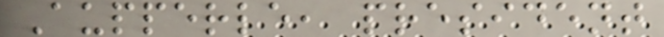Aupperle, president
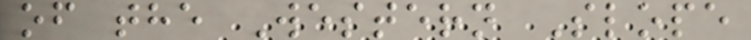of the Western Slope
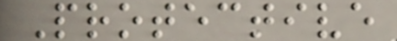Protective
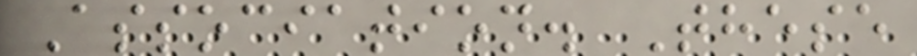Association. These
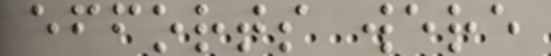efforts were
